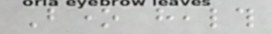Bone health
